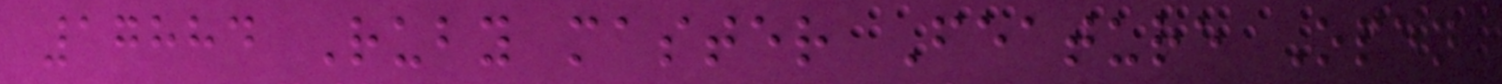17884 Ruby master Feature Open
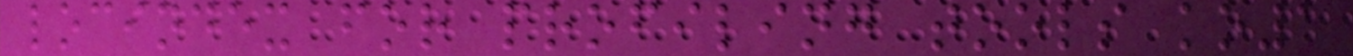locindex for profiling tools ko1
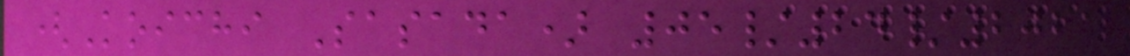(Koichi Sasada) 05/24/2021
